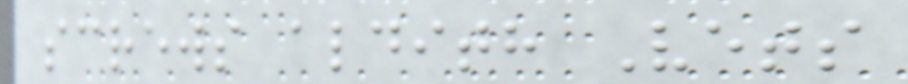screws aldith Vets
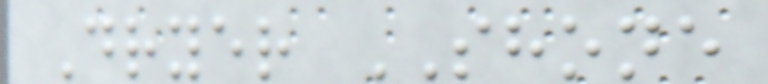Dryer SHONE
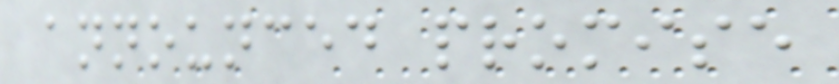announced promise
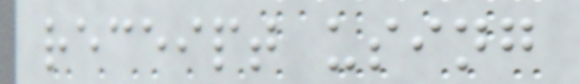receipt using
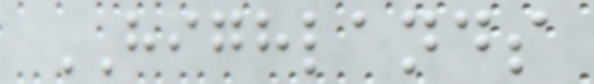HIGHLANDS
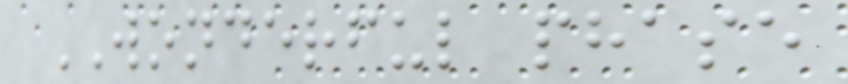WONDERFUL phase
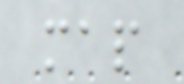map
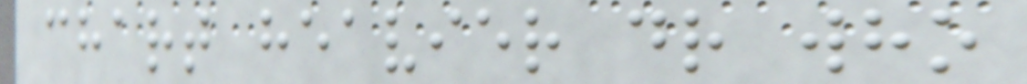chart heavier dr who
